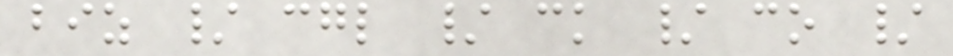biz / cgl / ck / co /
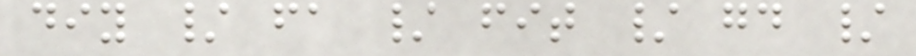diy / fa / fit / gd /
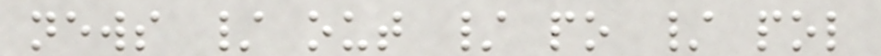news / out / po / pol
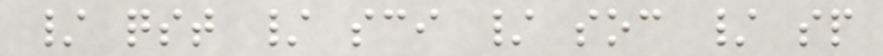/ qst / sci / soc / sp
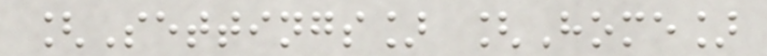[Settings] [Home]
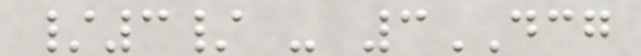/3/ - 3DCG
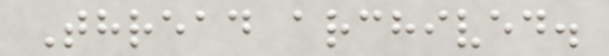Thread archived.
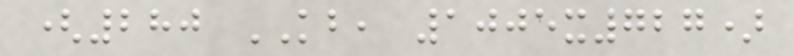(280 KB, 1005x727)
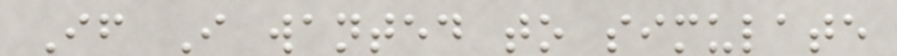If I wanted to simulate
